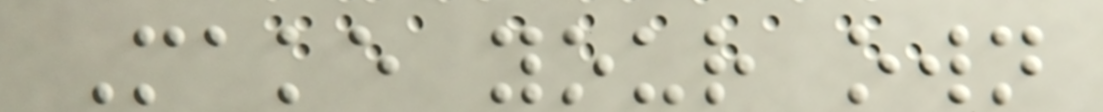Make your own
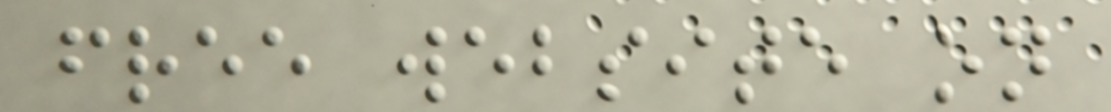free website on
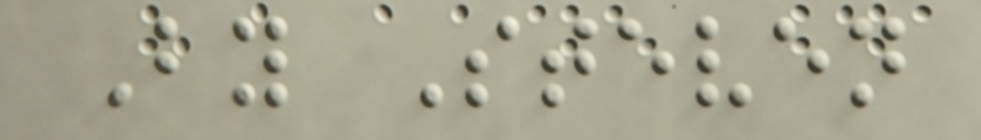By Steven
